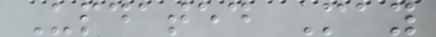Updated May
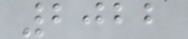2022
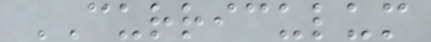CURRICULUM
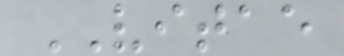VITAE
